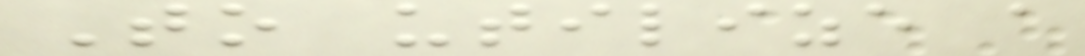To utilize a
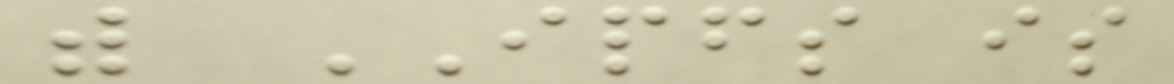with IPFS is
